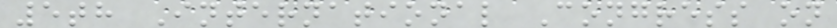5th International Congress on
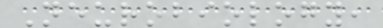Neurobiology,
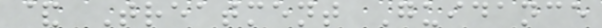& Treatment Guidance
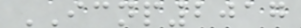ICNP2017
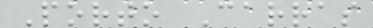Porto Carras
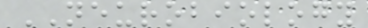NEUROBIOLOGY
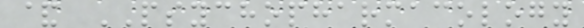& PSYCHOPHARMACOLOGY
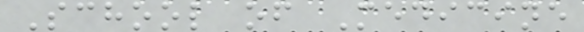School of Medicine
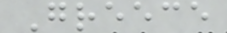Greece
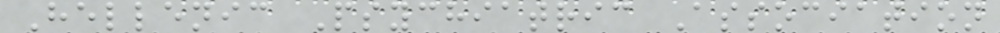Hellenic Psychiatric Association
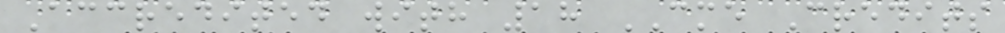Accredited with 18 CME Credits
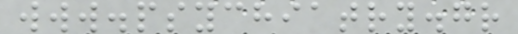www.psychiatry.gr
